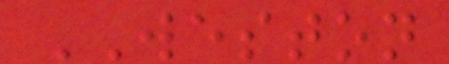WESTON
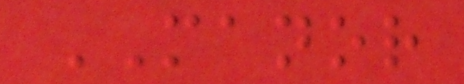MANOR
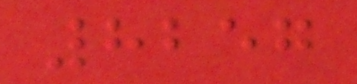8257
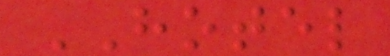HOTEL
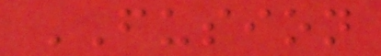FUSION
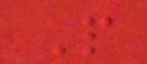P
